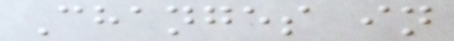Changes in
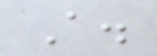A.
